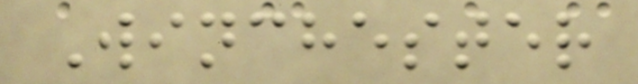Winchester
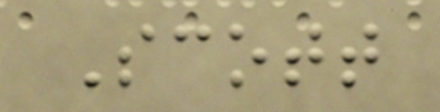Scott
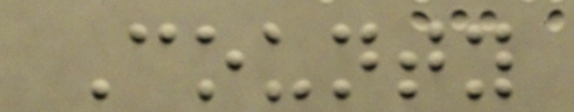County
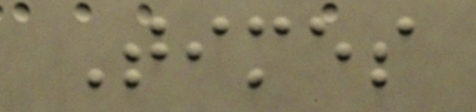Times
